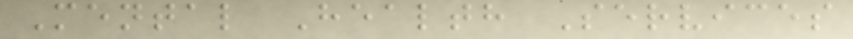Mental Health Services
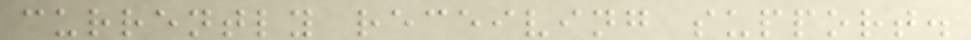currently receiving support.
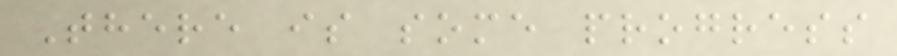There is some progress
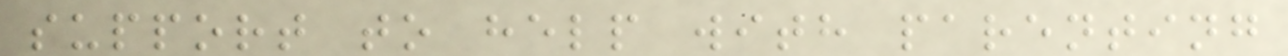support to help with parenting
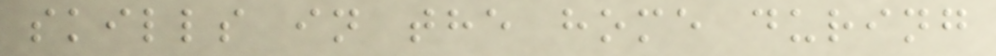skills in the home during
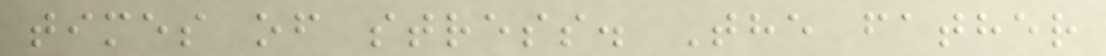times of stress. The father
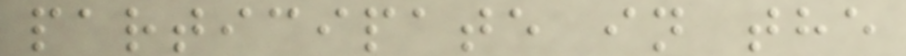participate in the
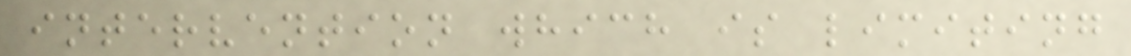intervention which is limiting
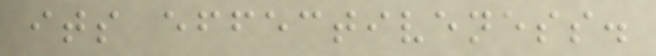its effectiveness.
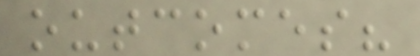outcomes?
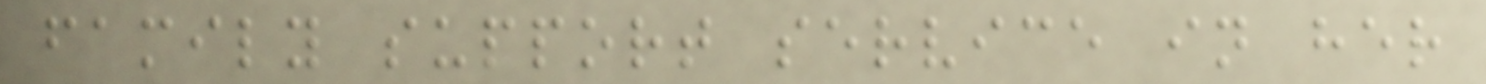family support service in her
